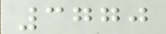3770
